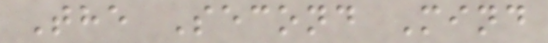The Second Mind
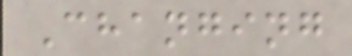Changing
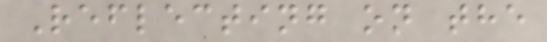Reflecting on the
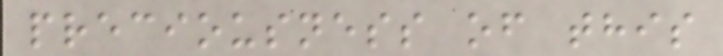preciousness of this
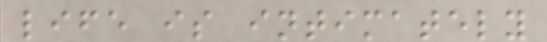life is intimately
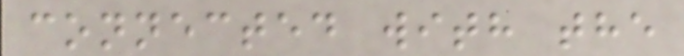connected with the
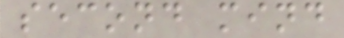second mind
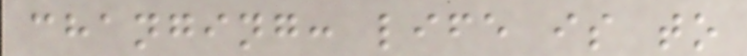changing: life is to
